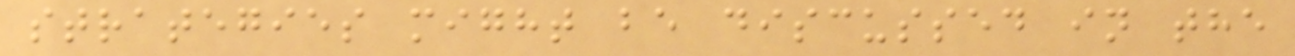strategies might be discussed in the
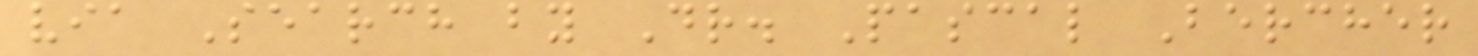via Search by Dr. Pascal Bercher
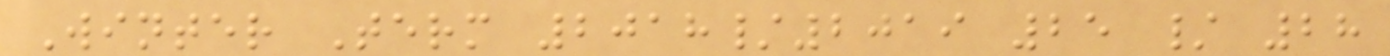Winter Term 2018/2019 25 / 28
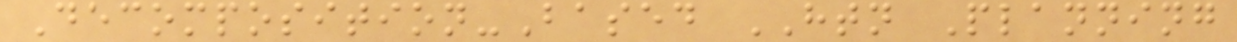Decomposition-Based HTN Planning
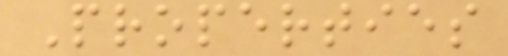Properties
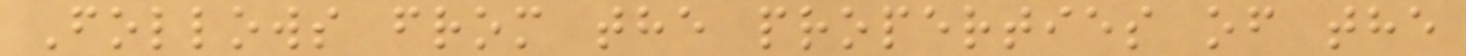Follows from the properties of the
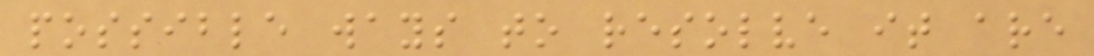possible ways to resolve it are
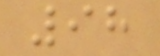98
